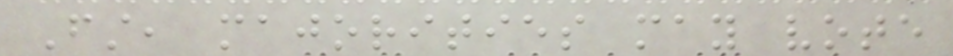First, majorities may vote
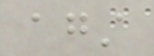against
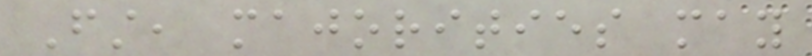First, majorities may
